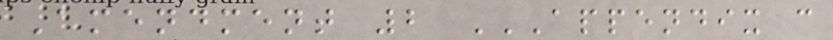Amendment 2 APPENDIX C
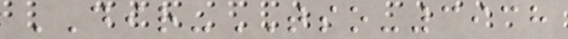DIR-TSO-3938
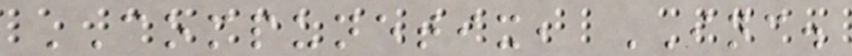COMPUNETIX, INC.
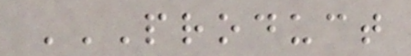PRODUCT
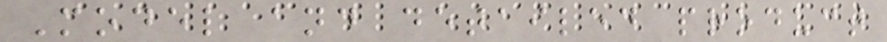Model and detailed product
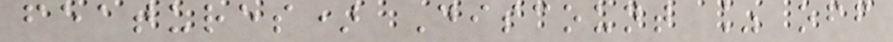features) Discount % off
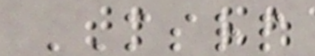MSRP
